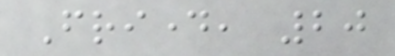Friday, 20
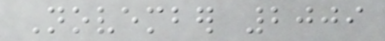November 2009
